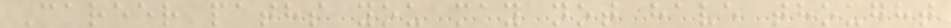Career paths you may not have thought
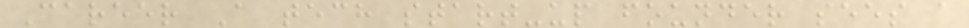Career A tech start-up founder sees a
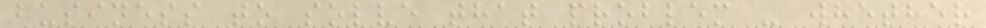business to solve that problem - whether
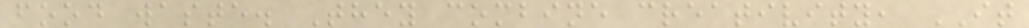food waste. They combine creativity, IT
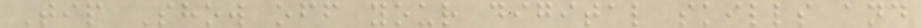Tip Show off your digital skills and
